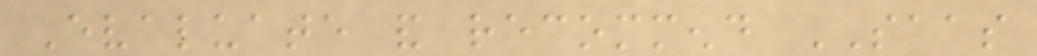Evaluate and recommend SAAS
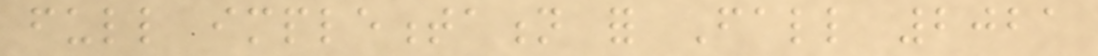full implementation for Fall 2021
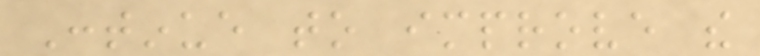Continue to improve the
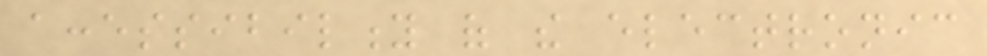accessibility of the electronic
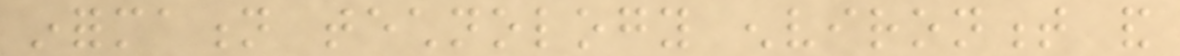information technology environment and
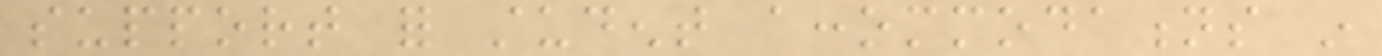support for student accommodations in
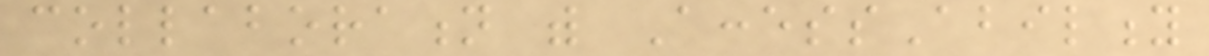collaboration with AccessAbility
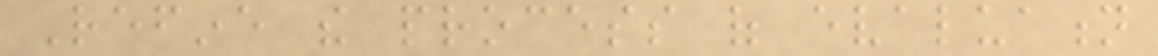Refine the process of evaluation
